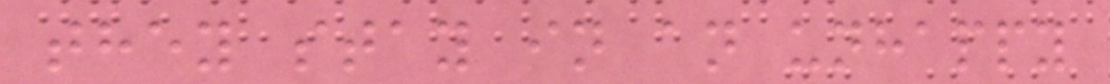they stay in an unhappy
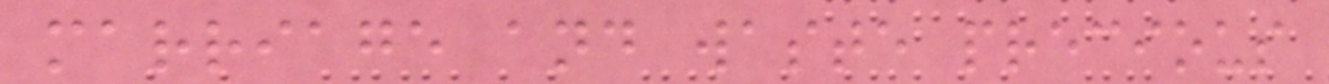marriage and waste precious
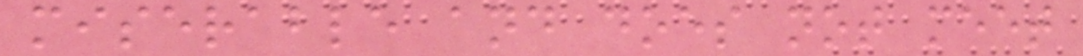miserable and does not meet
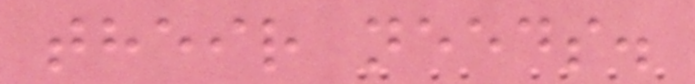their needs.
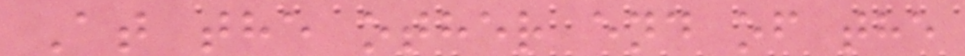At the other end of the
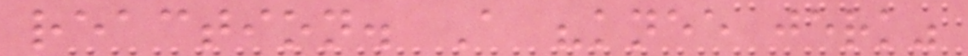reaction. A "knee jerk"
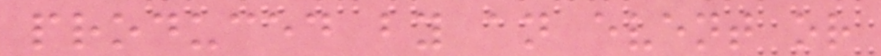produced by an event or
